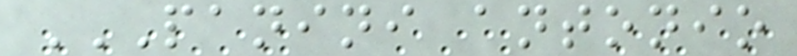PANINI ANTONIO
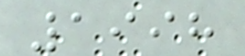1998
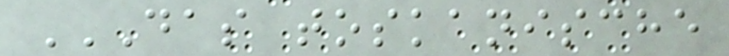DAS TOSKANISCHE
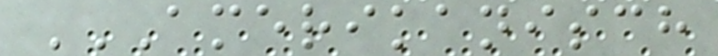AMERIKANISCH
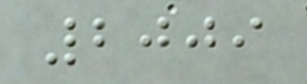2009
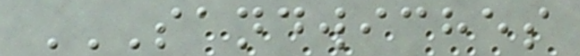SANDWICHES
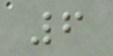6
